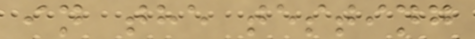in the testing
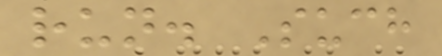run. Such
